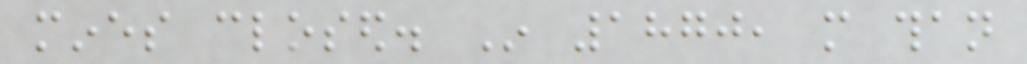mines closed. In 1870, more than
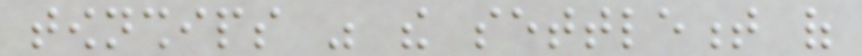townships was the settlement of
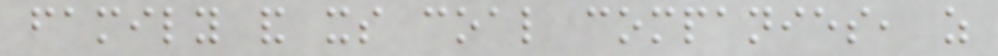family and its coal companies, as
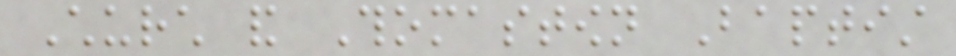Church and Thomastown Baptist
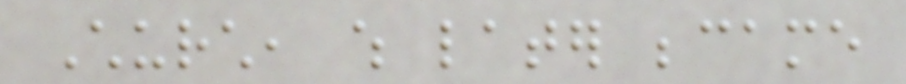Church, which later became
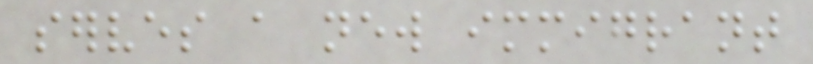serves a new immigrant
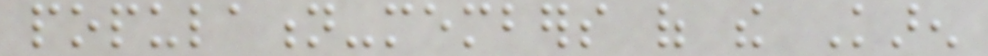population-members of the Karen
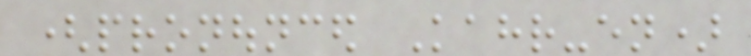(pronounced Kahr-en)
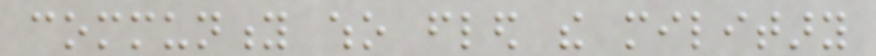community who fled the military
